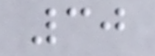30
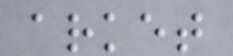arket
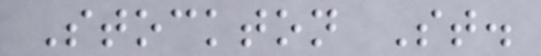Stockton St.
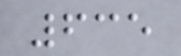635
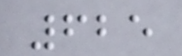625
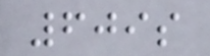609s
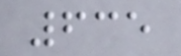635
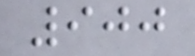900
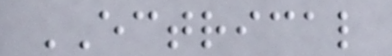ECTRICAL
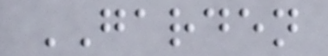GARDEN
